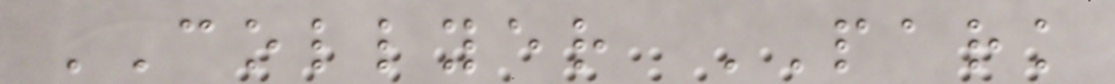COLLYER PARK
